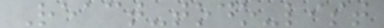React-todo-list
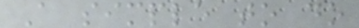A simple to do
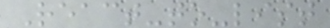React-to-list
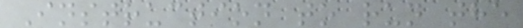Instruction to run the
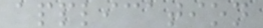application
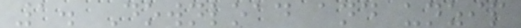1. Download and unzip
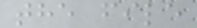the file
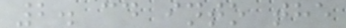2. cd into the
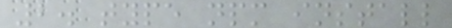2. type npm install
